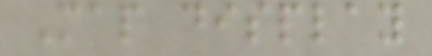Map display
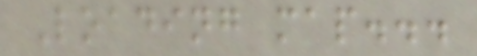Loading map...
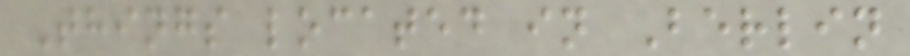Things located in Berlin
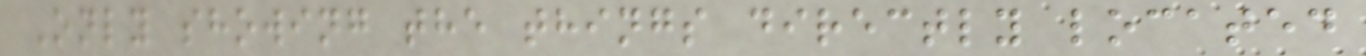Only showing the things directly located
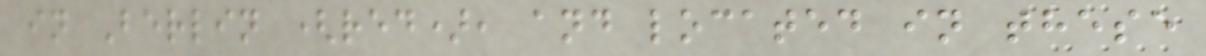in Berlin (red), and located in these
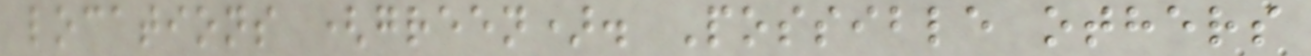locations (green). Possible others
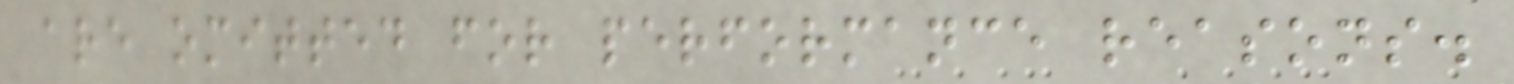are omitted for performance reasons.
